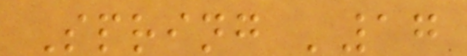Spring '17
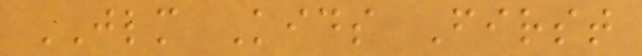JLM Kids First
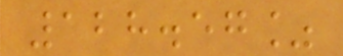128.57%
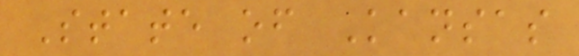State of Kansas
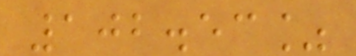102.53%
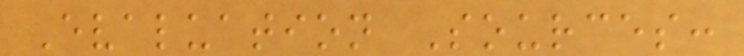Evaluation Sources:
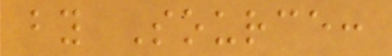by Source:
